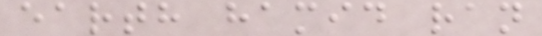earth hamid ran
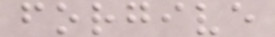forgive
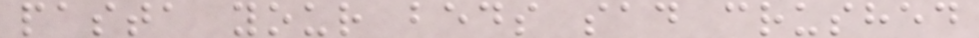pasta your beds sad crushed
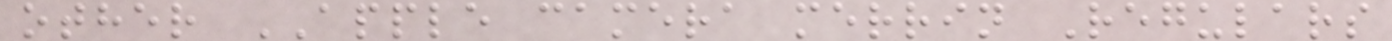other APPLE camera merrin Regulars
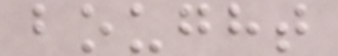bought
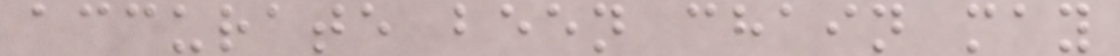accurate been chain may
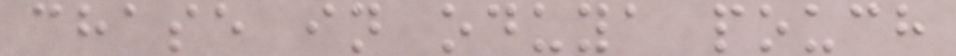chase in oduya pouch
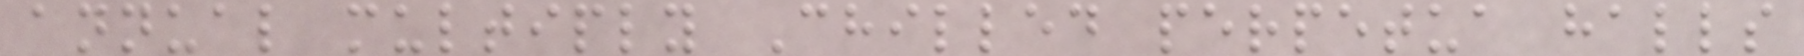annual multiply Chilled perpetua halls
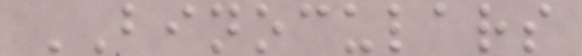BINOCULARS
